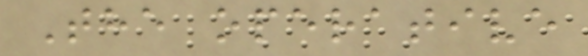The operative
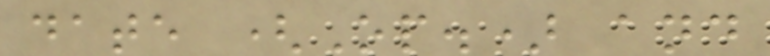date (Op.) and
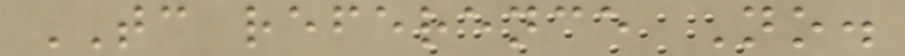TC reference No.
